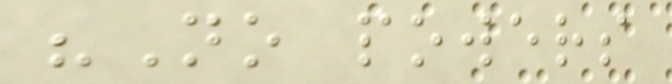"No powers
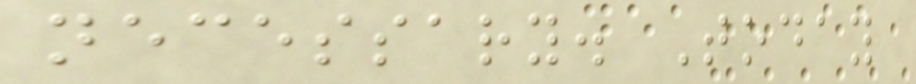necessary. Today
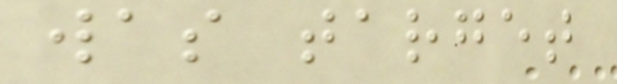was target
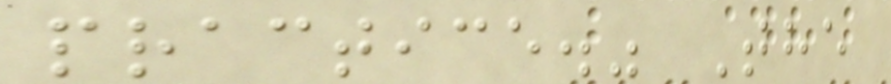practice." The
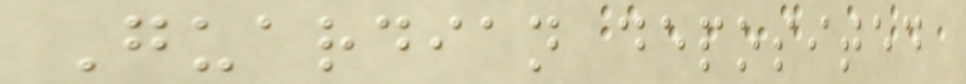Guardian deposited
